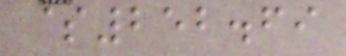$252.69
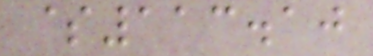$113.10
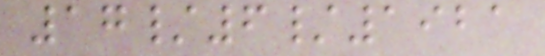17/6/1921
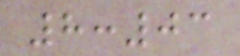8:03
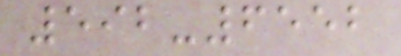592-6552
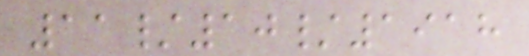11/10/1918
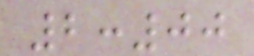2:00
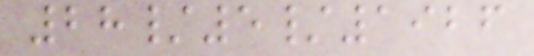28/5/1926
